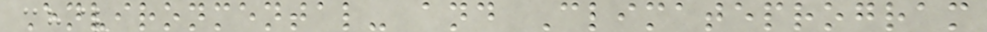Environmental- and Climateprogram
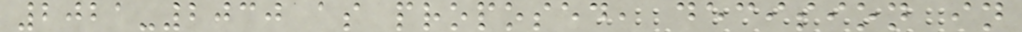2021-2030 as proposed, decision in
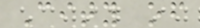City of
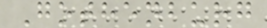Gothenburg
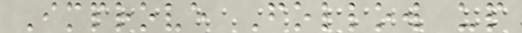Improve Follow up
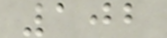102
